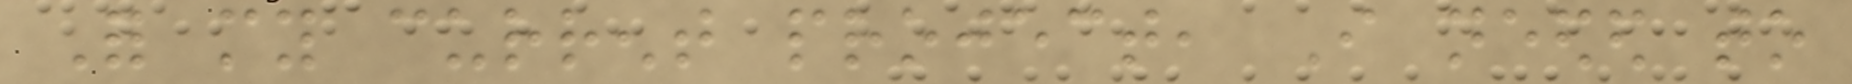For my current project, I needed to
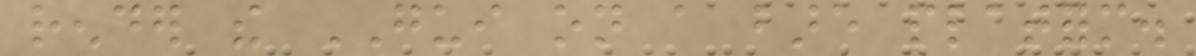render the GUI on a bare platform.
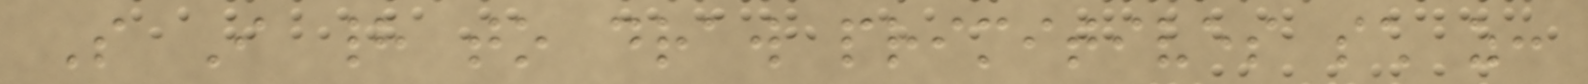So I had to draw primitives such as:
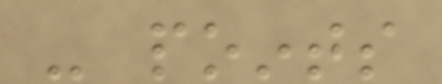- points
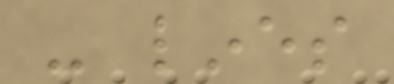- lines
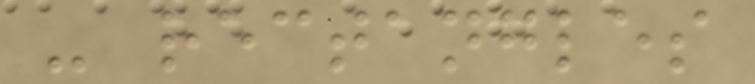- rectangles
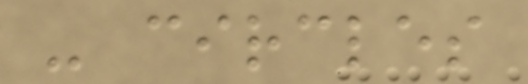- circles
